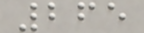265
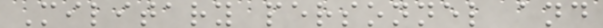Military personnel and
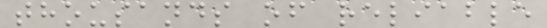thousands of reliable
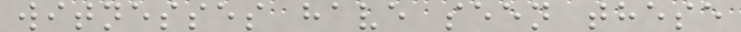witnesses have seen these
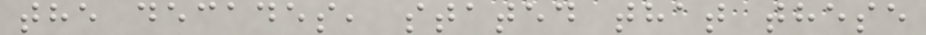the decades, stated that these
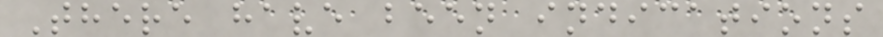There have been indications
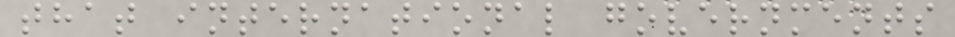that international governments
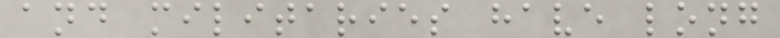and militaries have long
